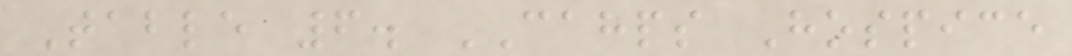Table 6. CAHPS Hospice
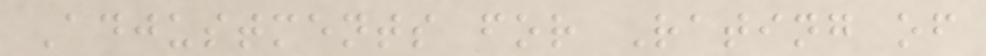Adjustments for Rating of
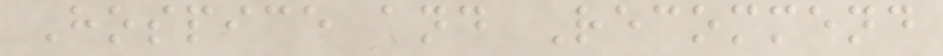Hospice and Recommend
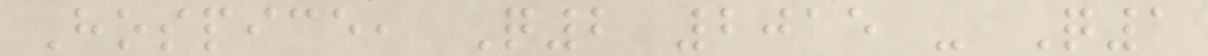Hospice, Q2 2015 - Q1
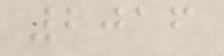2016
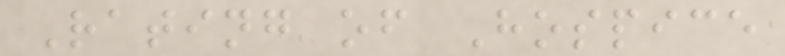Rating of Hospice
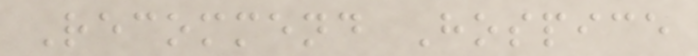Recommend Hospice
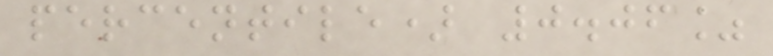percentile) 0.06%
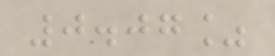0.07%
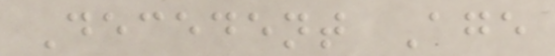Decedent Age
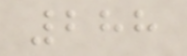288
